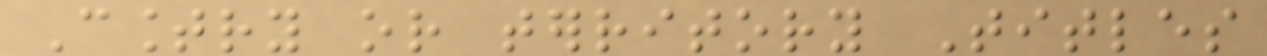Country or territory Titles
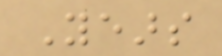Years
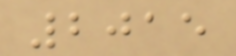2015
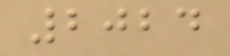2024
